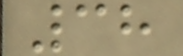38
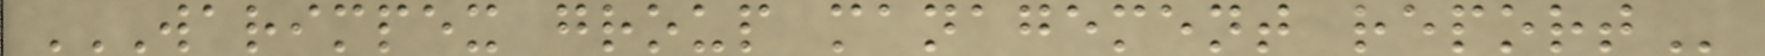WARIMPEX GROUP MANAGEMENT REPORT
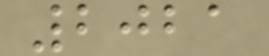2021
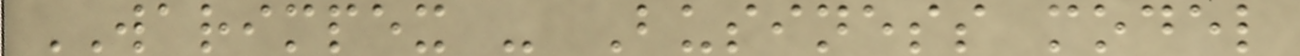WARIMPEX - Business model
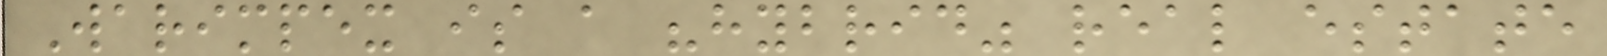Warimpex is a "hybrid" real estate
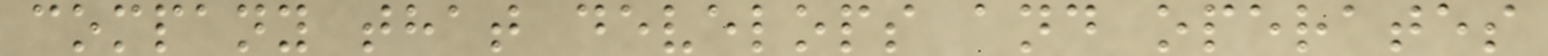company that develops and operates
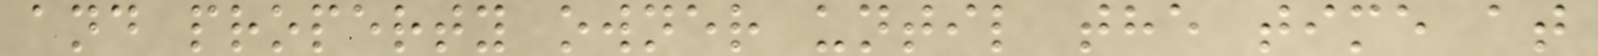and property owner until the time at
